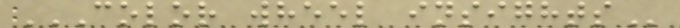COLOR WHEEL INSIGHTS
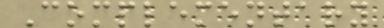Complementary
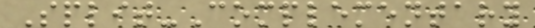Split-Complementary
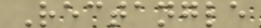Rectangle
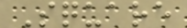Square
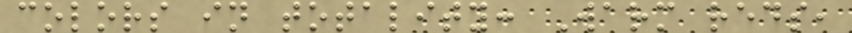colors in totality: Warm reds,
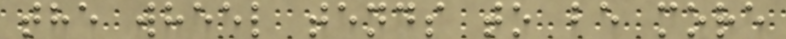the wheel tends to be more
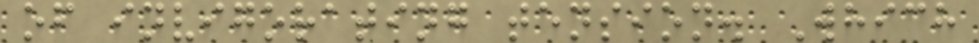of invigorating tension. Which
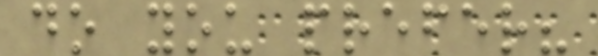do you prefer?
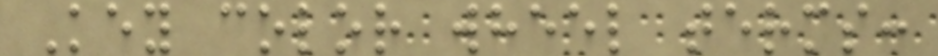Key color wheel terms:
